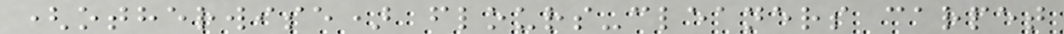(otherwise) flours-cleaners carpet
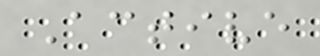Active
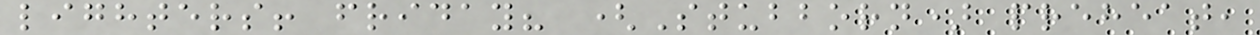lighters! friday? (Stubborn) preheat,
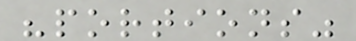"portions"
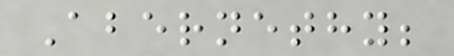Abernethy;
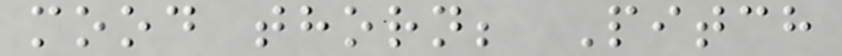mood thorn; Pitch
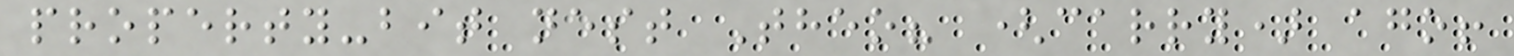property-bit nest Theo? (carry) ago!
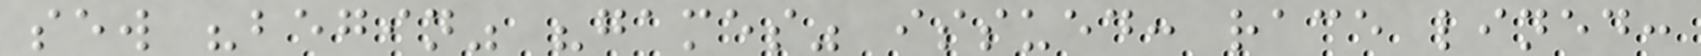sew "begin" "games" issued: race lined:
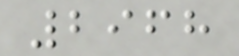2968
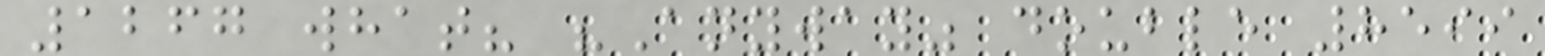1267 what? "Anyway" double 8599
